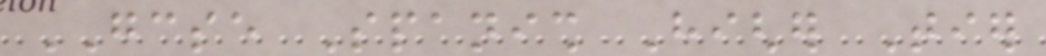GCSE Spanish Higher Tier
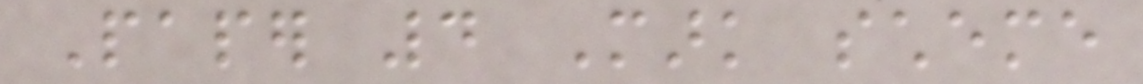Paper 4 Mark scheme
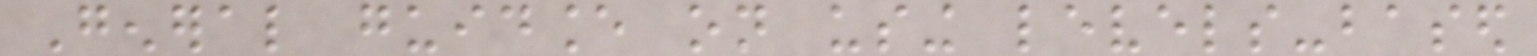General guidance on using levels-based
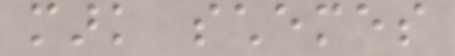mark schemes
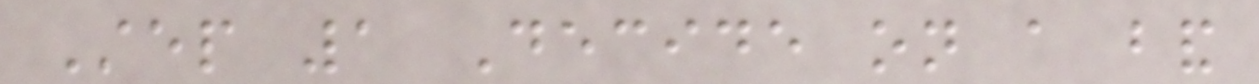Step 1 Decide on a band
